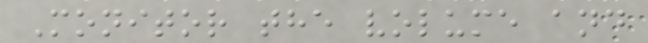Monitor the volume and
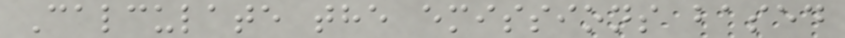Calculate the emissions based
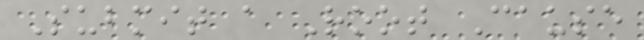Submit a Root Cause
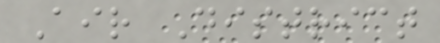Air District
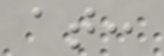at:
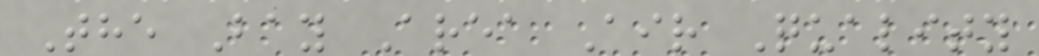The Bay Area Air Quality
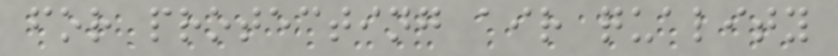for protecting air quality
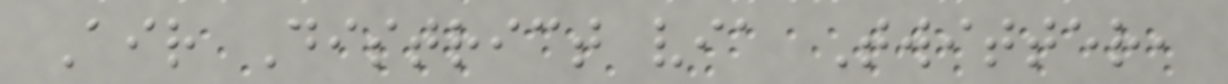Air District via Twitter,
